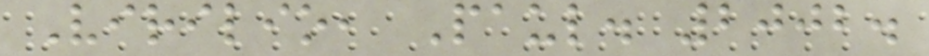Virilio, Paul. 2002.
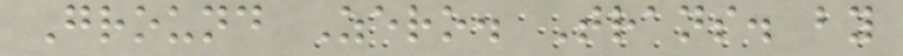Ground Zero. Trans. by
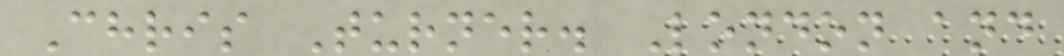Chris Turner. London and
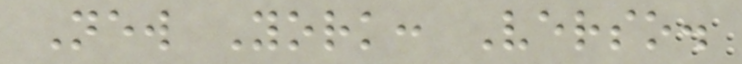New York: Verso.
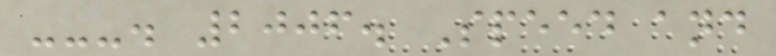---. 2006. Speed and
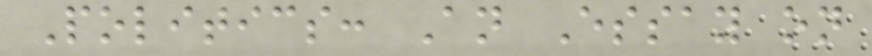Politics: An Essay on
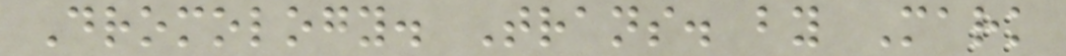Dromology. Trans. by Mark
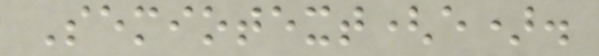Semiotext(e).
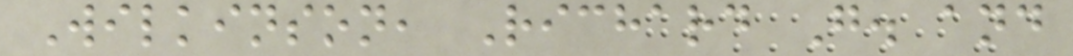Wilkinson, Richard G. and
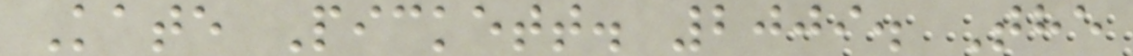Kate Pickett. 2009. The
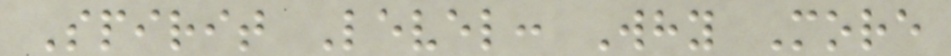Spirit Level: Why More
